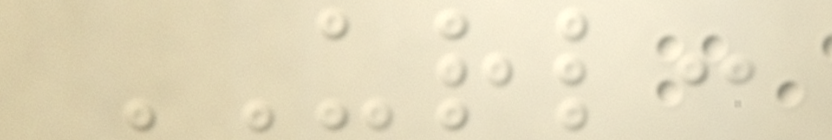URL:
